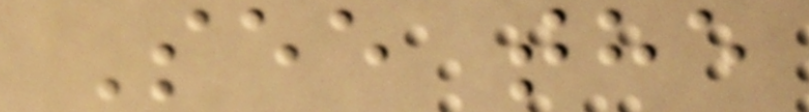See the
